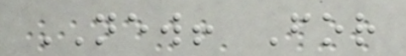NEW! For
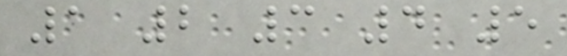1 2 3 4 5
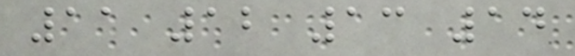11 12 13 14
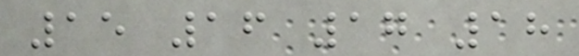15 16 17 18
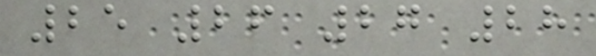25 26 27 28
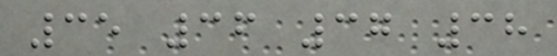35 36 37 38
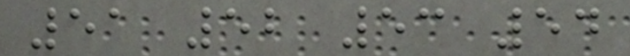51 52 53 54
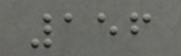156
